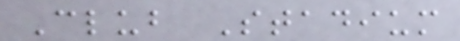Club Stadium
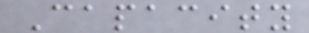Capacity
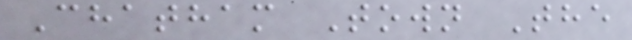Chatham Town The
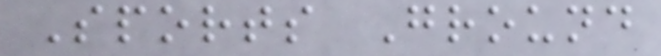Sports Ground
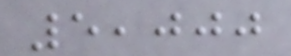5,000
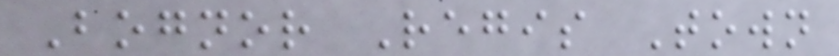Bognor Regis Town
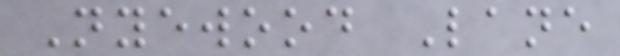Nyewood Lane
